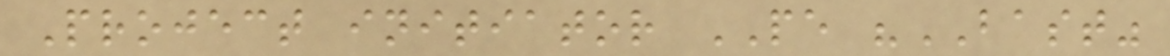Project initiator PE "BAST"
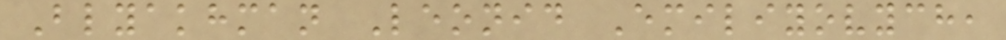Blyakhman Leonid Emiliyovych,
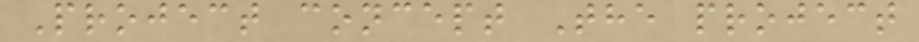Project concept The project
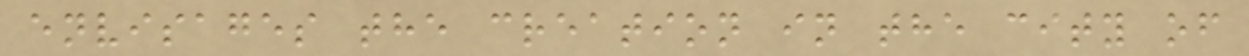envisages the creation in the city of
